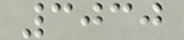3030
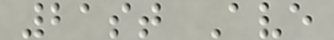21st Ave
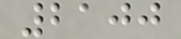2100
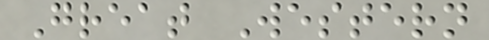Great Western
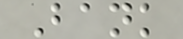Bank
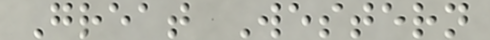Great Western
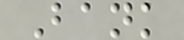Bank
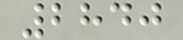2840
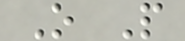O P
